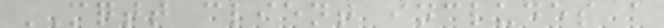MQTT client includes a
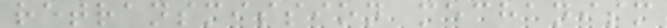retransmission mechanism
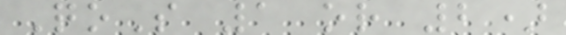QoS 1 or 2)
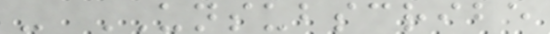- UNSUBSCRIBE
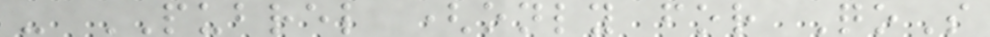- PUBREL (only for QoS
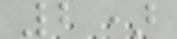2)
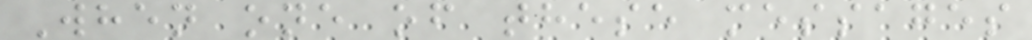When one of these messages
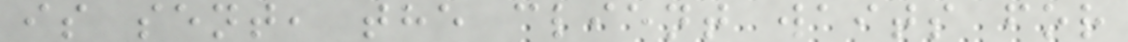is sent, the client waits for
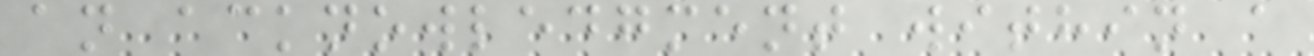an acknowledgment within a
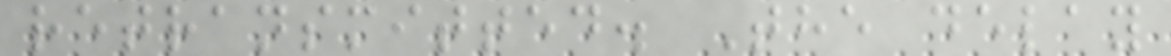retransmitted. The delay
